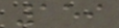159
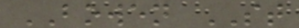BOWEN ST
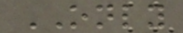ONLY
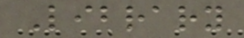Library
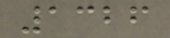1326
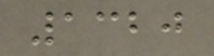1320
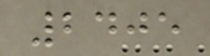2405
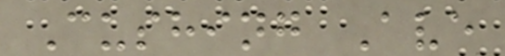Cushing Ave
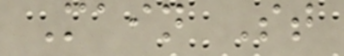Main St
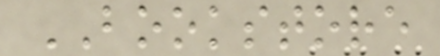BOOKSTORE
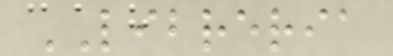LIBRERIA
